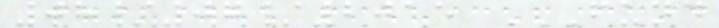08/07/2015 FUND
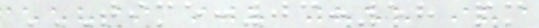TIME:03:58 PM
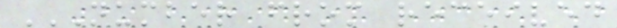NUMBER FROM RECEIVED
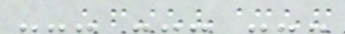--- --- ---
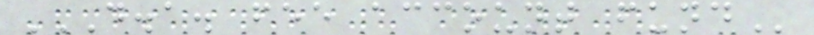D.A. FEE ACCOUNT FUND
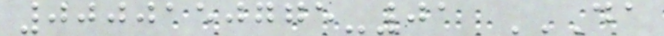0000150775-01 DA
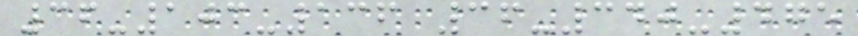36-103-136 36-340-475
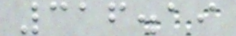316.19
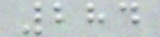284
